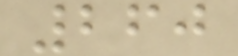260
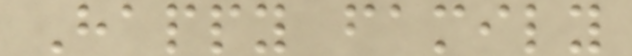Happy family
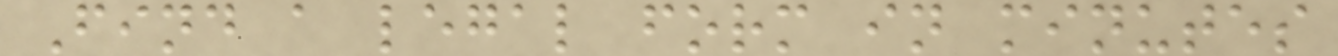Find a legal form in minutes
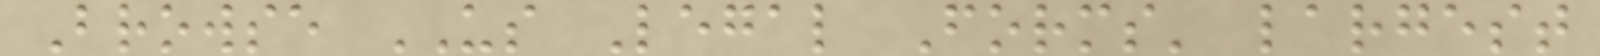Browse US Legal Forms' largest
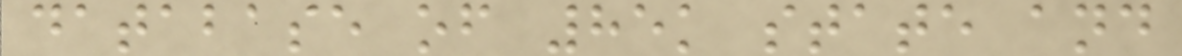database of 85k state and
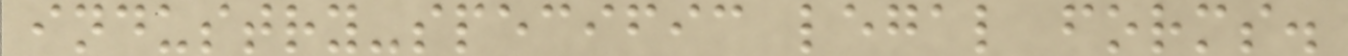industry-specific legal forms.
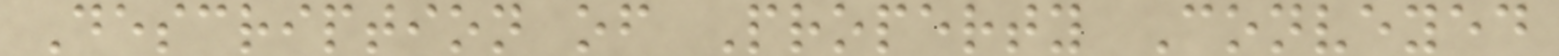Description of Property Conveyed
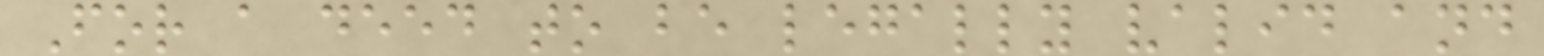For a deed to be legally valid and
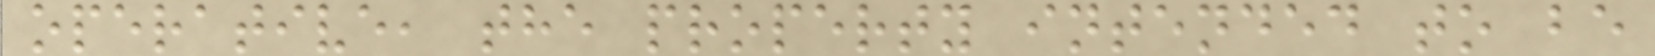operative, the property intended to be
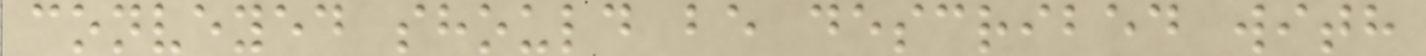conveyed should be described with
